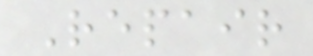Repair
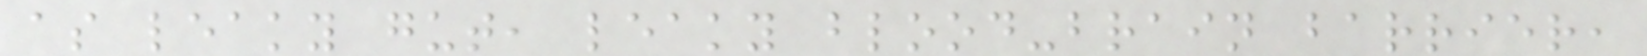as leaky gut, leaky blood-brain barrier,
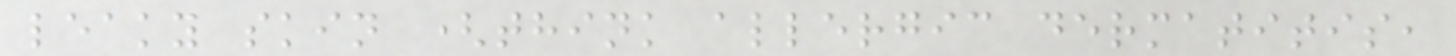leaky skin (think allergic dermatitis,
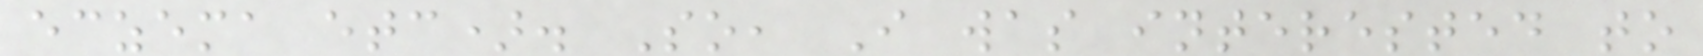eczema etc). So, I was interested to
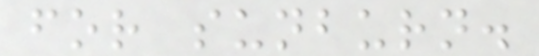for sunburn.
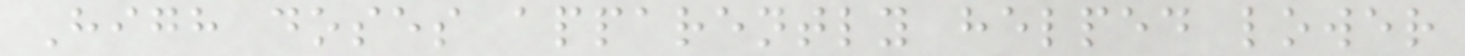High doses apparently helped lower
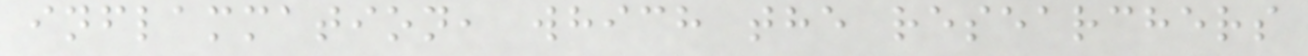inflammation, which the researchers
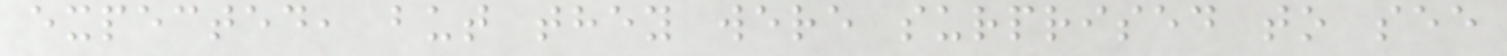expected, but they were surprised to see
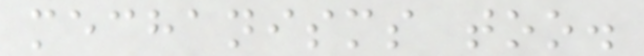mechanisms too.
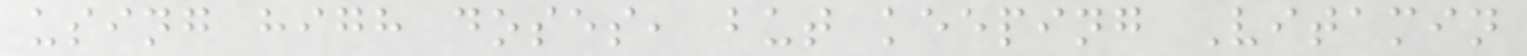using high doses, but keeping Vitamin
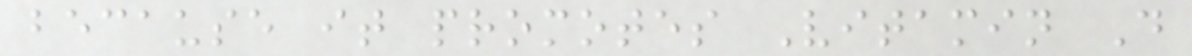because it promotes Vitamin D
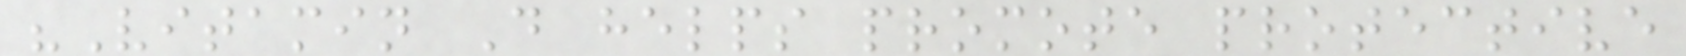"Vitamin D helps promote protective
